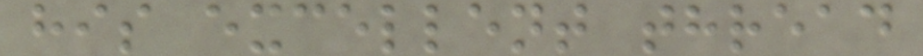his excellent thread
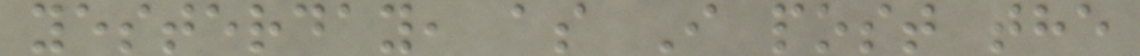yesterday, as I post the
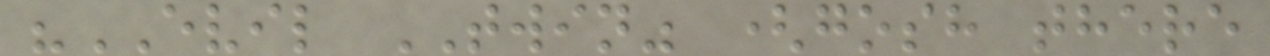"EVIL TWIN" (gosh there
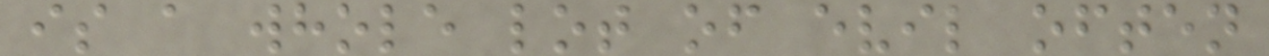is a whole lot of evil often
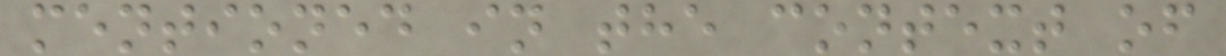mentioned in the context of
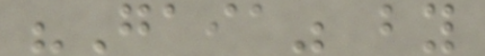"Gaia" by
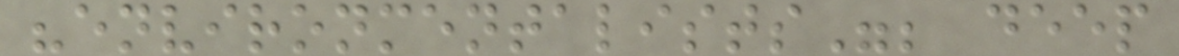"environmentalists"; deep
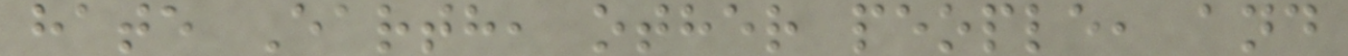hate Earth, other people, and
